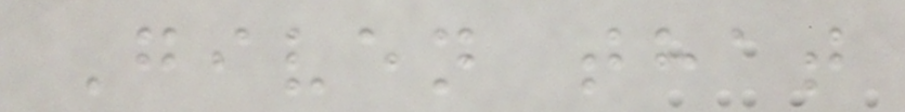Given that
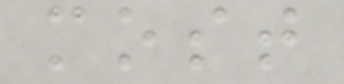most
